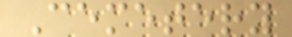Cemetery
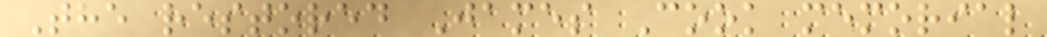The restored James Cook memorial
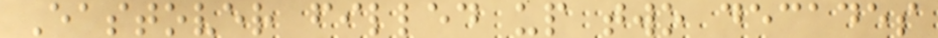Eastover filled up two decades
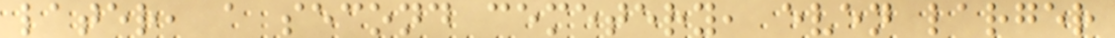later, a second cemetery, even larger
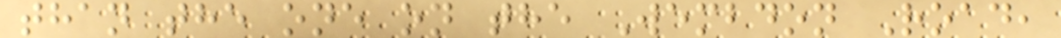than the one on the Wembdon Road,
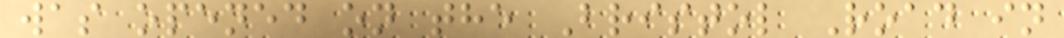was opened on the Bristol Road in
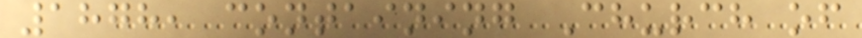1878, containing Church of
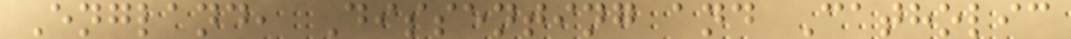England, Dissenting and Catholic
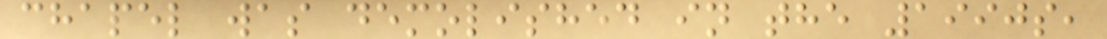chapel was demolished in the 1990s,
